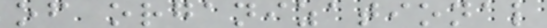of organizational
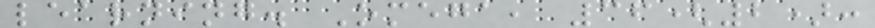learning. Omega, 36(2):
